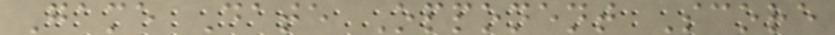Game Date Opponent Score
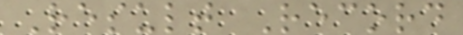Result Record
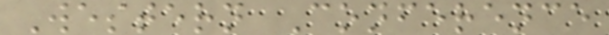Western Conference
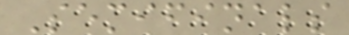Semifinals
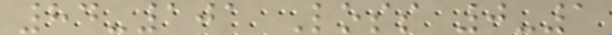84-101 Loss 0-1
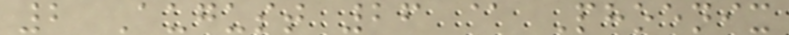2 August 26 @ Phoenix
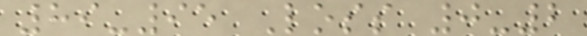89-95 Loss 0-2
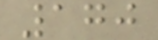170
